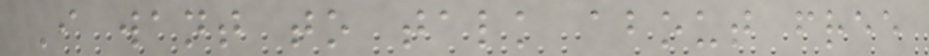I want to talk about free
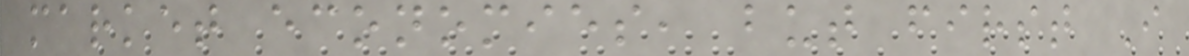market economies, but first I
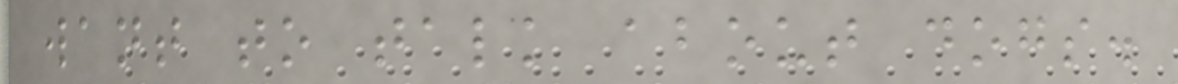want to talk about dogs.
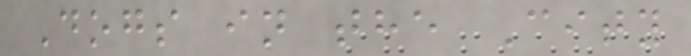Dogs in the City
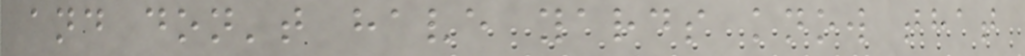and don't have yards know that
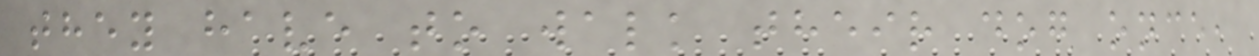they have to walk their dog once,
